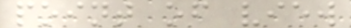point of view
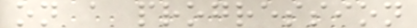on a progression
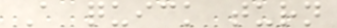A quick turn
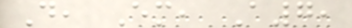D, Em, A7,
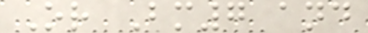Or Bm7 and
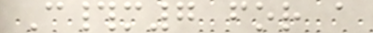C#m7 for a
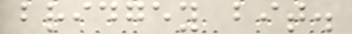bridgey bit.
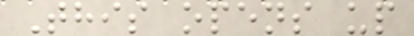This opens up
